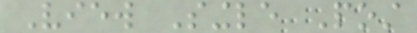View Single Post
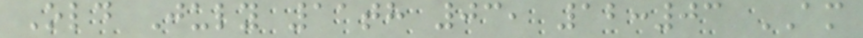Old July 11th 03, 12:03 AM
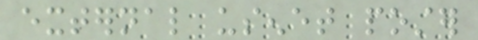external usenet poster
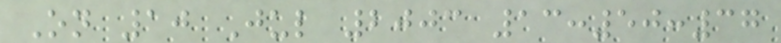On 10 Jul 2003 13:50:37
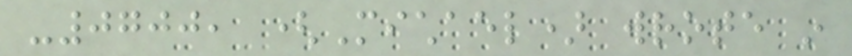-0700, (Michael) wrote in
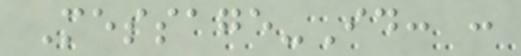Message-Id: :
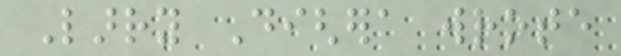Larry Dighera wrote
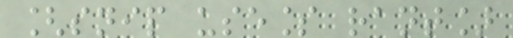[snip useless rant]
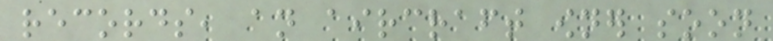records, an aircraft owner soon
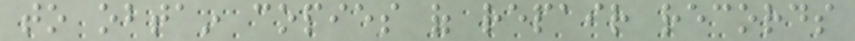to obtain copies of repair records
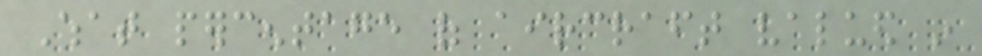What percentage of aircraft valued in
